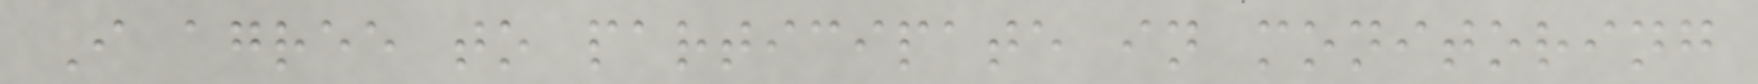I agree to participate in monitoring
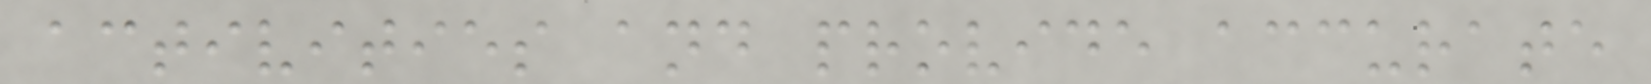activities and provide accurate
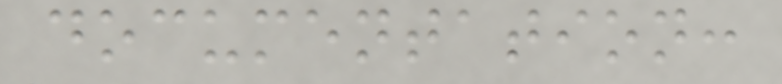documentation:
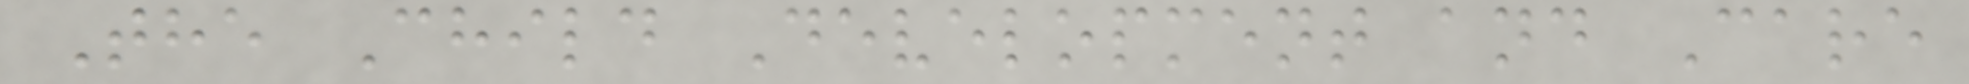The Child Development and Care
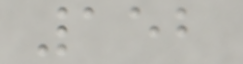152
